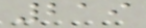219
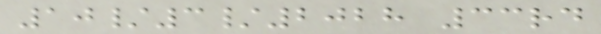10/3/2028 33rd
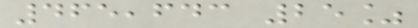465,643 25%
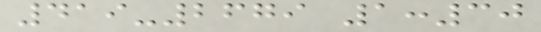419-2679 1:30
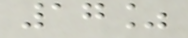17%
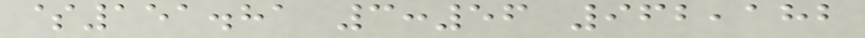$151.81 3:56 962,182
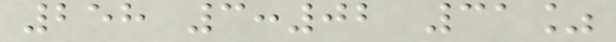258 3:02 31%
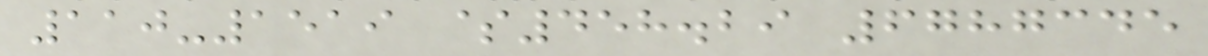110-1519 $458.29 6787345
